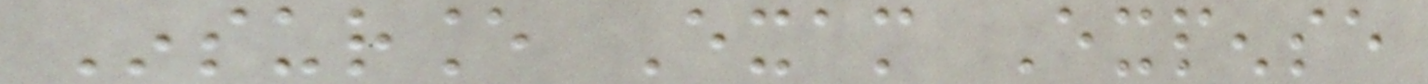Insurance Exam Expense
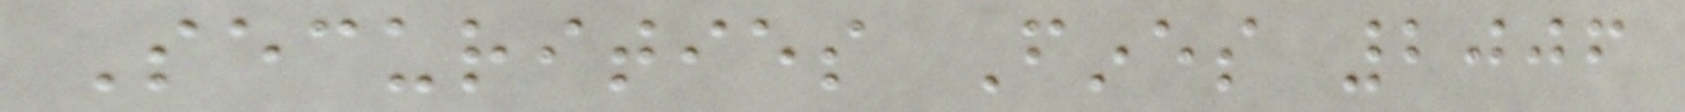Securities Fines 2006
